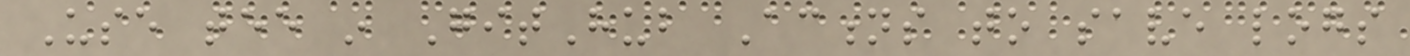Use tee in GitHub Actions to save logs
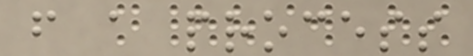from a process
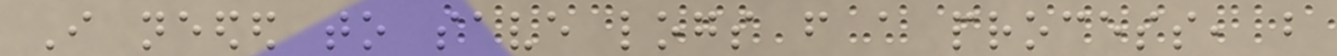I needed to save logs from a process, but
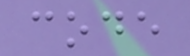code
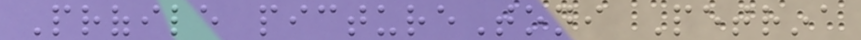Profile pictureToni Petrina
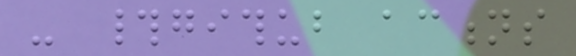- #github actions
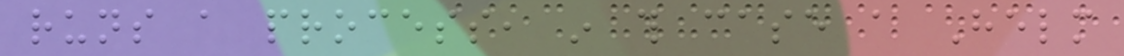runs a process, in this case a Helm
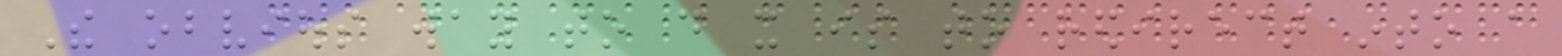The obvious way to do it is to redirect into a
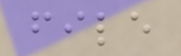file
